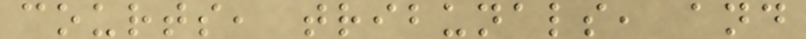courts, tribunals, and
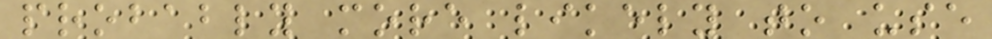probably more likely to use
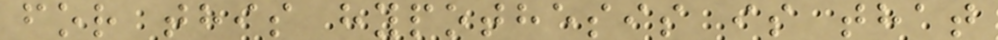for this hypothesis is that
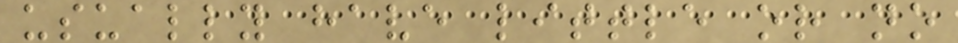usually have little or no
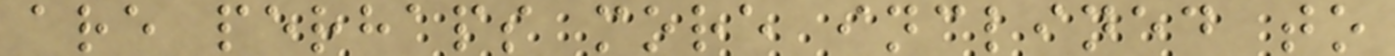are perhaps more inclined to
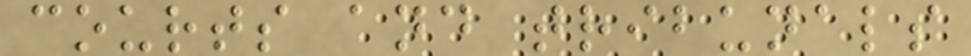courts and tribunals
